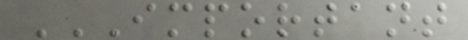IMPORTANT
